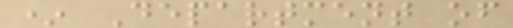* Department of
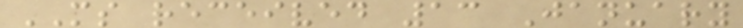MS received 13 January
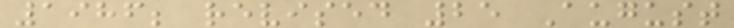1986; revised 25 August
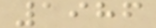1986
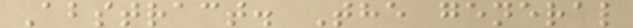Abstract. The general
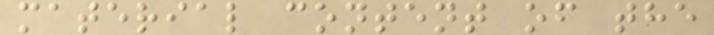material content of the
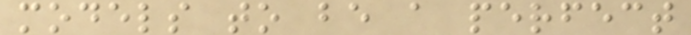models to be a perfect
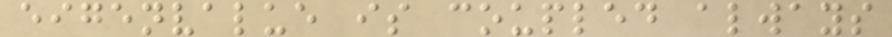eigenvalue is coupled always
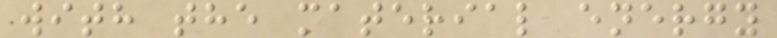with the material energy
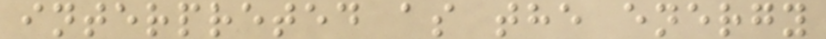interpreted as the energy
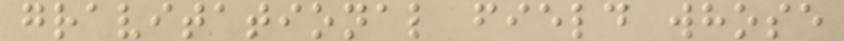gravitational field whose
